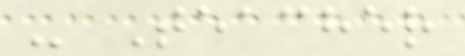- Teacher
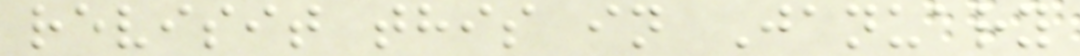revisit this in January
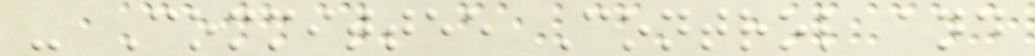- Committee Control and
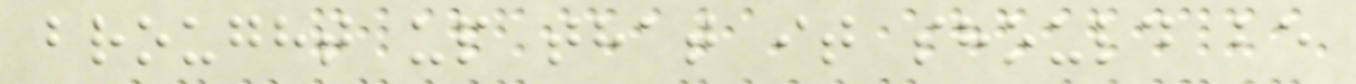brought up that it should be
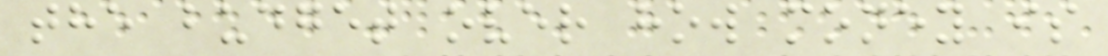the budget over how money is
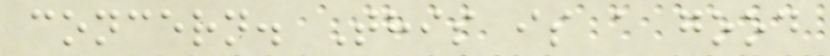concern. This is a good
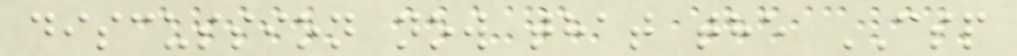discussion now that the CSP
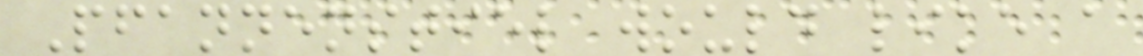Pfannenstiel would like a
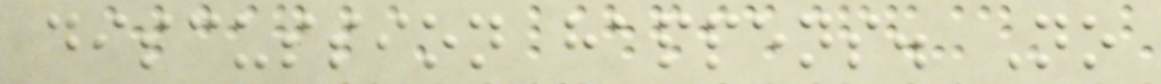discussion happens. No
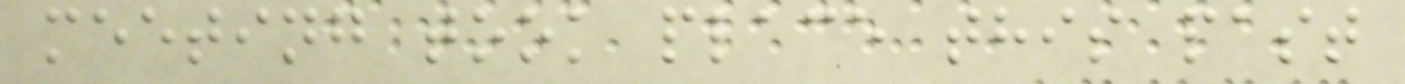meeting took place this past
